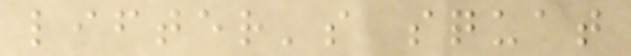lifter's squat
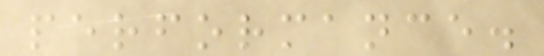performance.
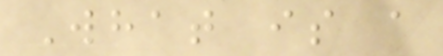What is a
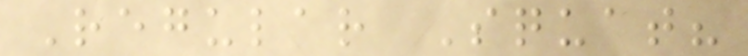Regular Squat?
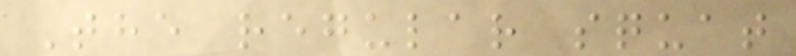The regular squat
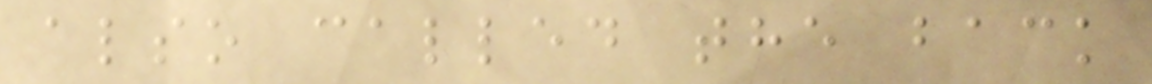also called the back
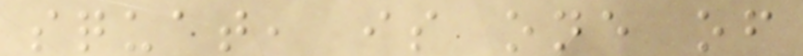squat, is one of
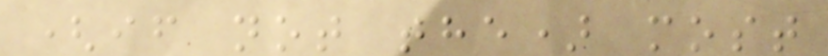(if not the) most
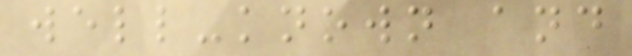well-known and
